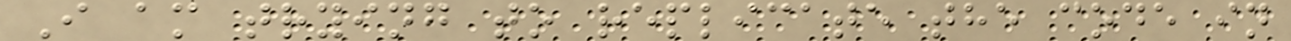I am trying to replicate the code in
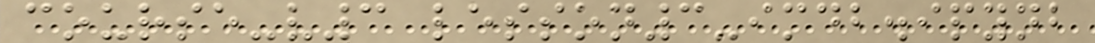course-v3 lesson3-imdb.ipynb
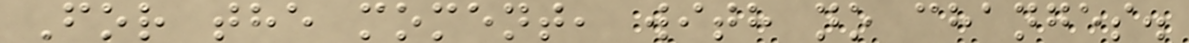For the moment, with no changes.
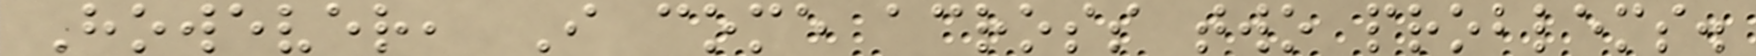However, I come across two problems.
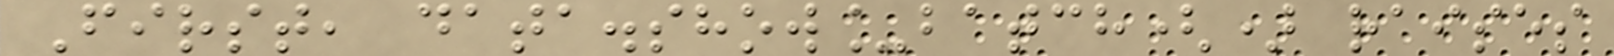First, data.show_batch() raises
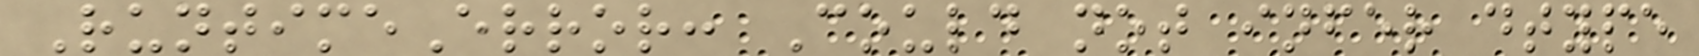RuntimeError: Could not infer dtype
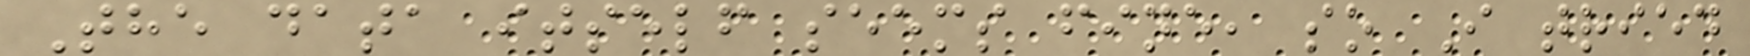The data itself seems fine, so I tried
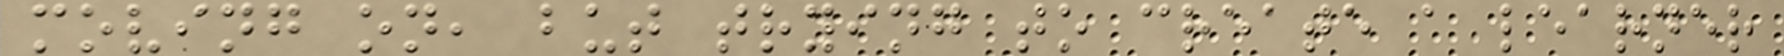moving on, but trying to create a learner
